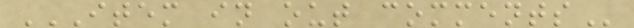ITEM IN OUT COMMENTS
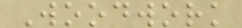Woodwork
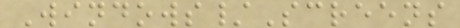Windows/Screens
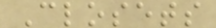Closets
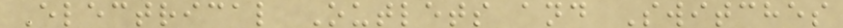Electrical Outlets and Switches
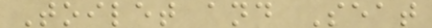Toilet and Seat
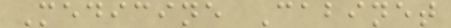Medicine Cabinet
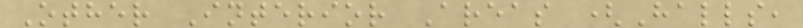Other Interior Areas (Halls,
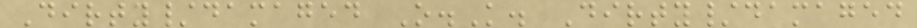Dirty/damaged O.K. Dirty/damaged
